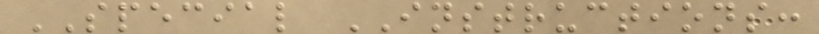SPECIAL INSTRUCTIONS:
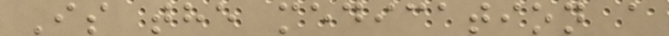Is the medication a
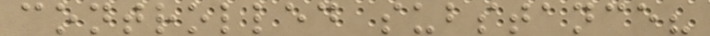controlled substance?
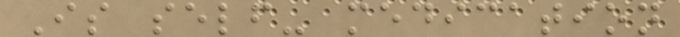Is self- medication
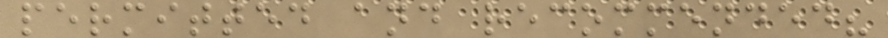permitted and recommended?
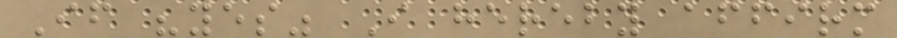If "yes" I hereby affirm
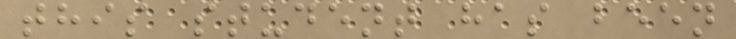this student has been
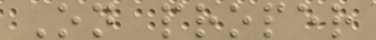On proper
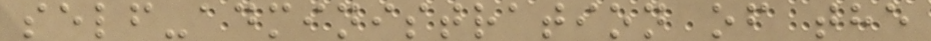self-administration of the
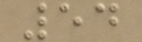54
